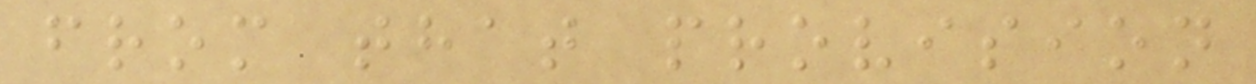from that provision
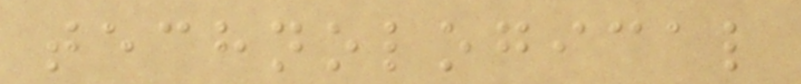technological
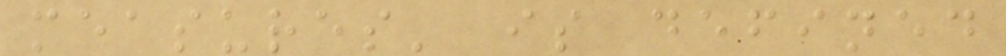measures' is defined
